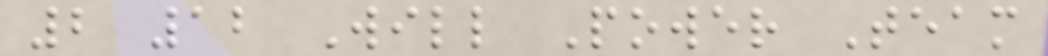2 12 Will Power Team
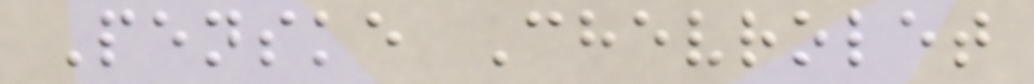Penske Chevrolet
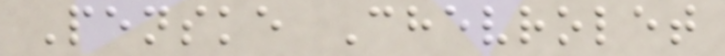Penske Chevrolet
